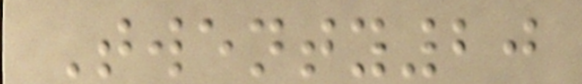Twenty20
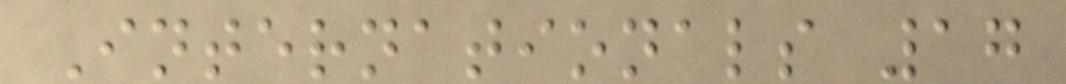Internationals 17
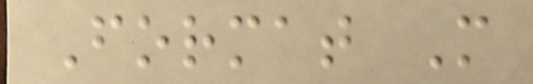Format M
